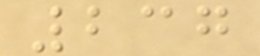237
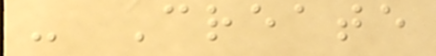- Create
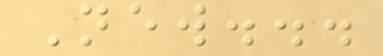New...
